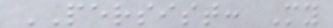PERSIST: My
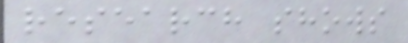research shows
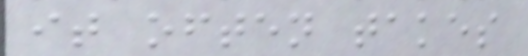it often takes
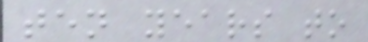ten years to
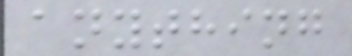anything
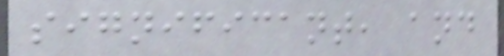significant, and
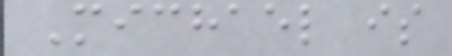Michael is
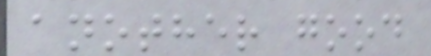another good
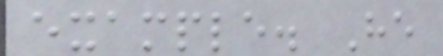example. He
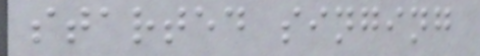started singing
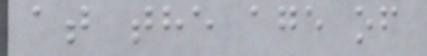at the age of
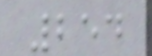254
